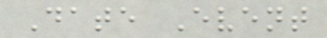Date Event
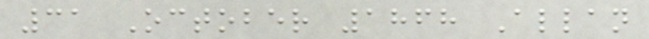31 October 1868 Allan
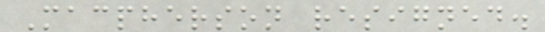Macpherson resigned.
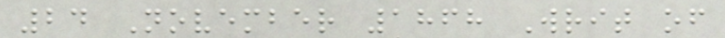24 November 1868 Writ of
